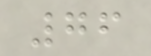76
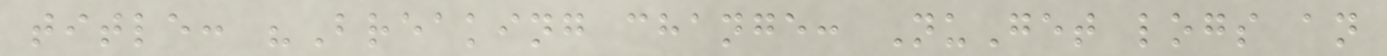title: "Breaking change: NuGet logs an
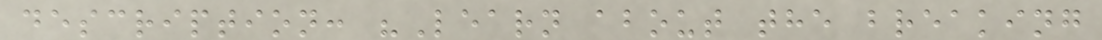description: "Learn about the breaking
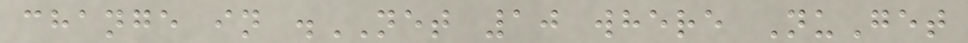change in .NET 10 where NuGet
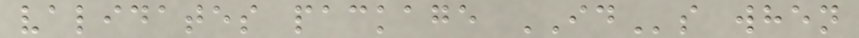validates package IDs when
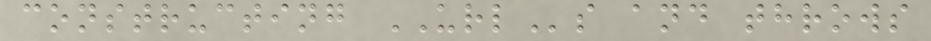constructing URLs and throws
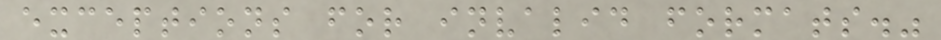exceptions for invalid formats."
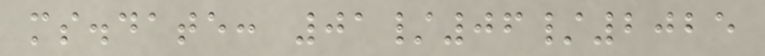ms.date: 01/06/2025
